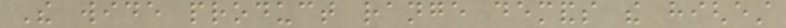The wide product range demands the highest
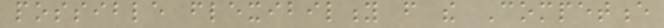possible flexibility from the Competence
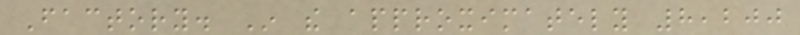Factory. In the approximately 8,200
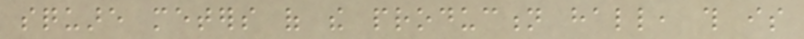square meters of the production hall, this is
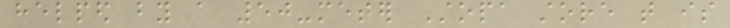helped by a 50-meter Stopa store that is
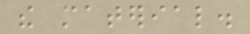the material.
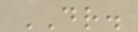DR.
